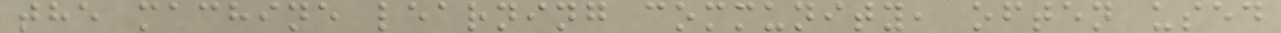the machine learning community, often used
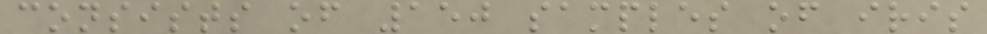consists of 150 samples of iris
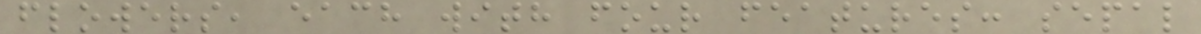flowers, each with four features: sepal
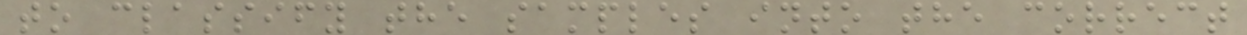to classify the samples into the correct
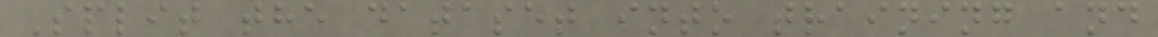Split the dataset into training and
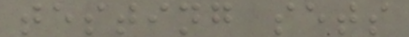testing sets
